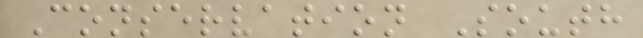Conservation South
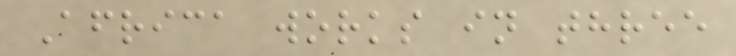Africa works in three
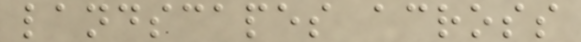landscapes across
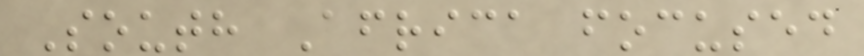South Africa focused
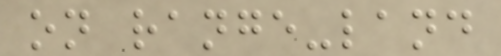on range-land
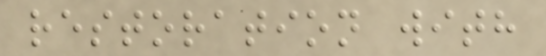restoration with
